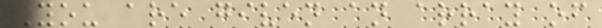You are given an array of
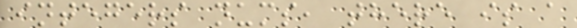integers nums, there is a
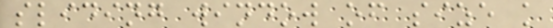sliding window of size k
